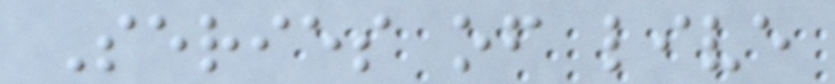Series of live
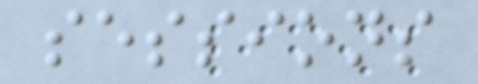sessions
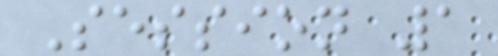Session 1
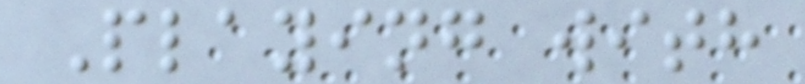Playing with
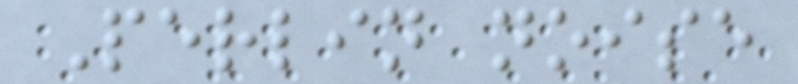Perlin noise
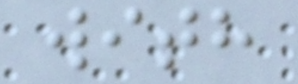with
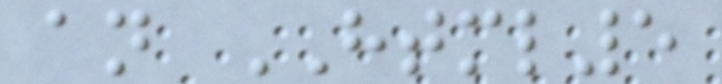an HTML5
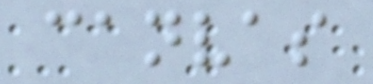canvas
